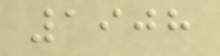1908
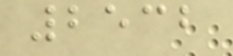2532
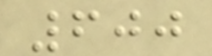600
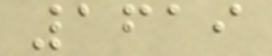1619
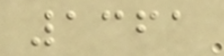1361
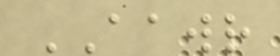AAWR
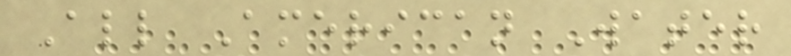All American Water
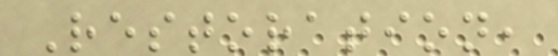Restoration,
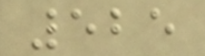525
